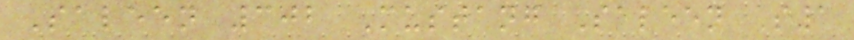Saleen 302 Mustang Saleen S1
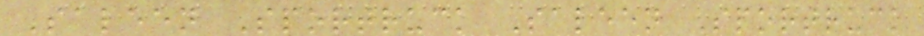Saleen Sportruck Saleen Sportruck
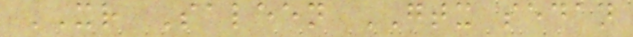XR Saleen GTX sedan
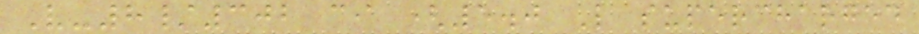V-8/302 ci (5.0 L supercharged
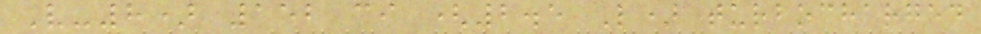V-8) 152 ci (2.5 L) turbocharged
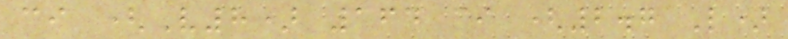ci (V8) 164 ci (2.7 L)
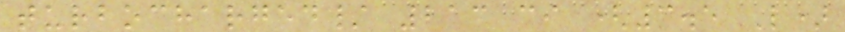turbocharged/ 213 ci (3.5 L)
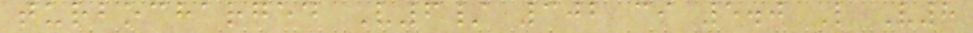turbocharged V6/ 302 ci 5.0 L V8
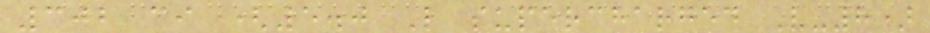302 ci (5.0 L supercharged V-8)
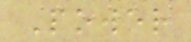Power
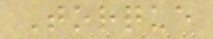Torque
